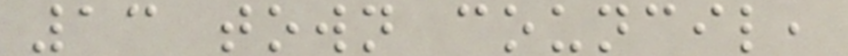13 town council,
